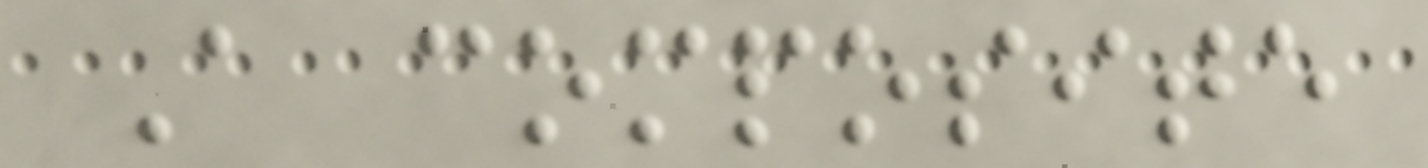A composite
